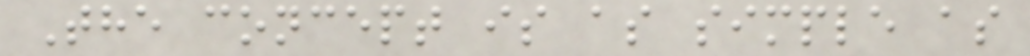The concept is as simple as
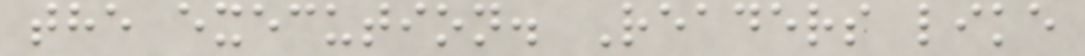the execution. Readers like
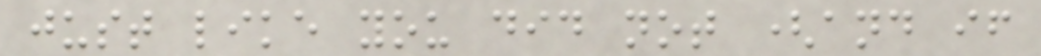just like you did not (and if
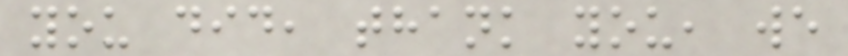you did, thank you, we
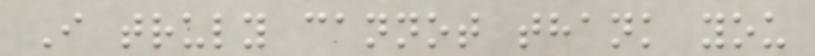I truly cannot thank you
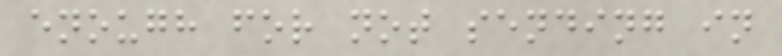enough for not sending in
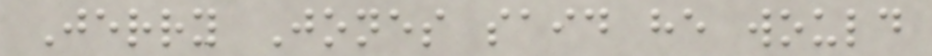Jerry Jones said he would
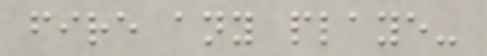fire any playe-
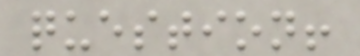question!
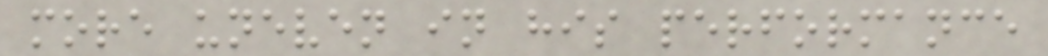more uneven in his performance
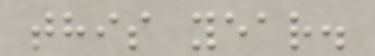this year.
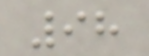98
